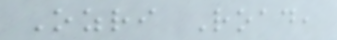Ozri Road,
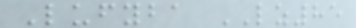Lufyba LZ85
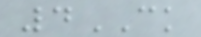4CK
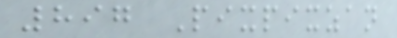897 Pixpixzan
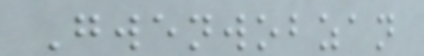Gwenwobzan
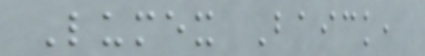Lumex Baick,
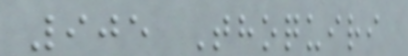905 Thoquiri
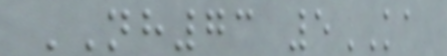NH73 5KA
